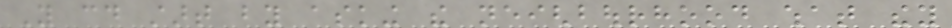You could start by asking the neighbourhood what they
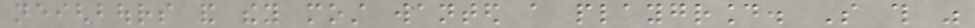neighbours and they most wanted a playground. So this was
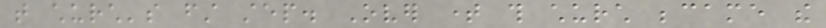that church's first step. Over time this church became the
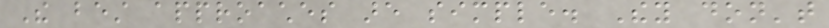The best approaches are simple. They don't
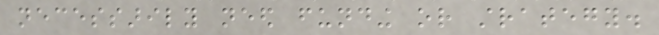necessarily need funding or strategy.
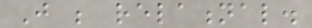Just be relational.
